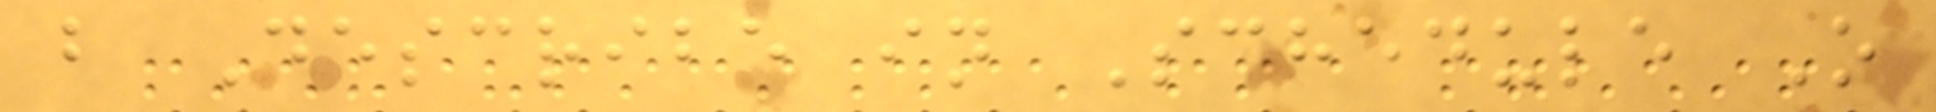b Describe in Schedule O
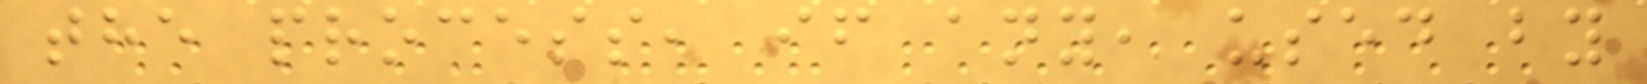the process, if any, used by
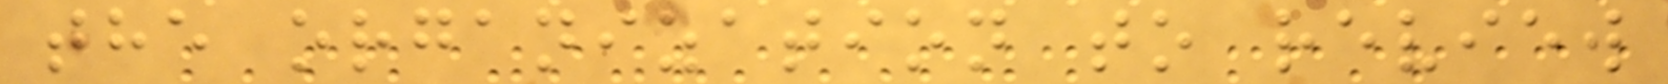the organization to review
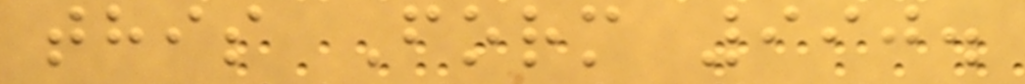this Form 990.
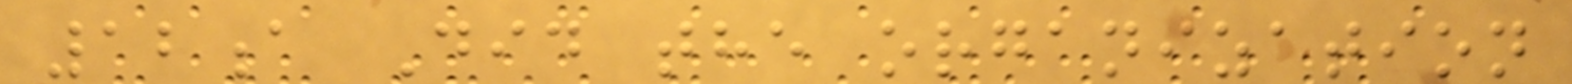12a Did the organization
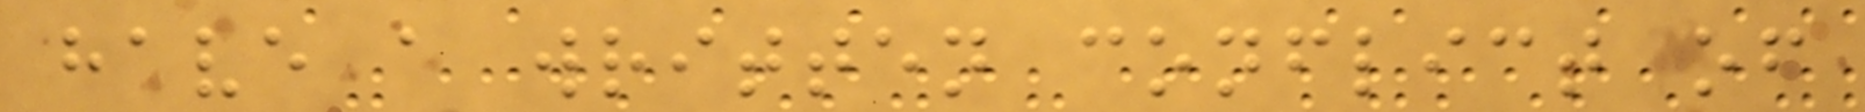have a written conflict of
